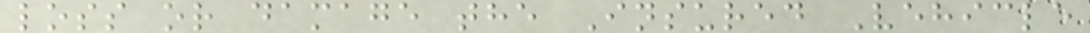loss or damage the Insured Vehicle
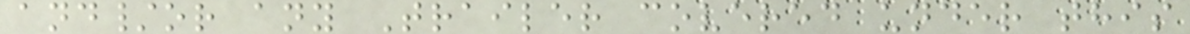and/or any Trailer covered under this
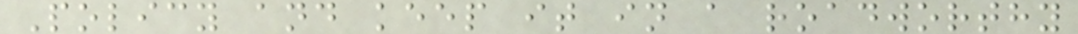Policy and keep it in a roadworthy
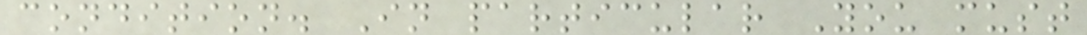condition. In particular You must
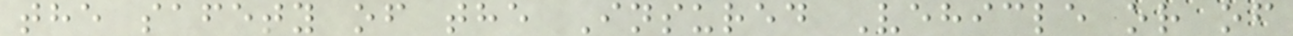the safety of the Insured Vehicle or of
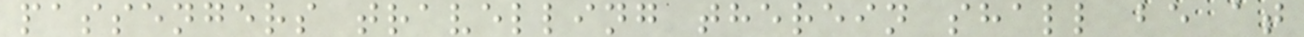passengers travelling therein shall be at
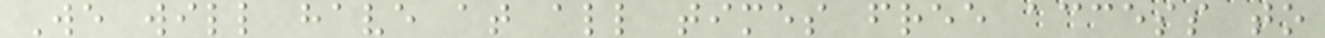We will have at all times free access to
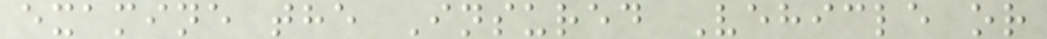examine the Insured Vehicle or
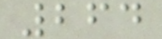264
